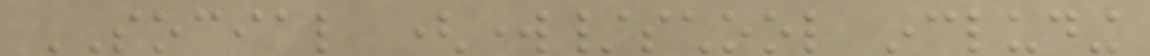SOCIAL (work/school including
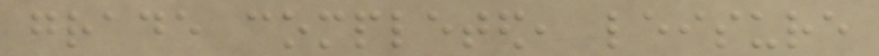grade completed, leisure
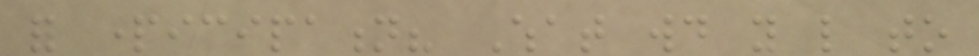for participation? What would you like to
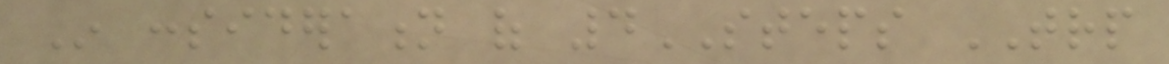In consideration of 4STEPS TRP
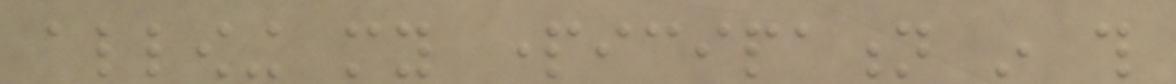allowing my participation in this
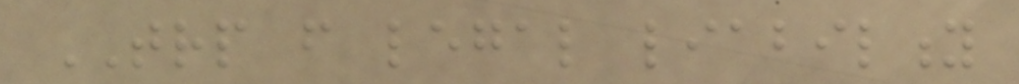TRP from legal liability
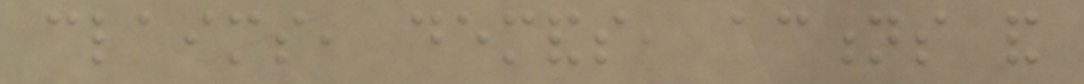claims, demands, actions and
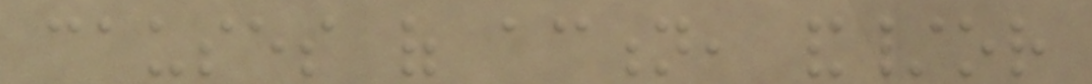causes of action, and/or
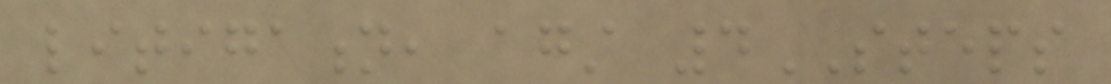litigation, against 4STEPS
